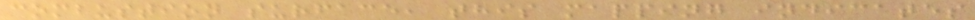combustion surface, this mapping indicates
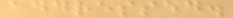addressed.
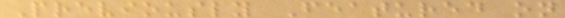Previously Featured on
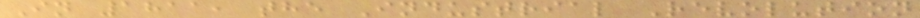In 1811, the Industrial Revolution
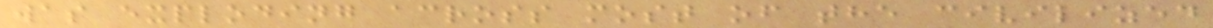was exploding across most of the civilized
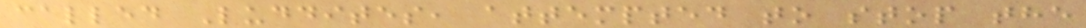called Luddites, attempted to stop the
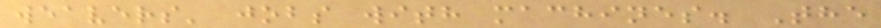weavers' jobs with machines. The
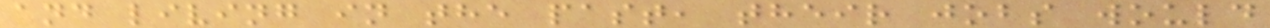and living in the past, their jobs would
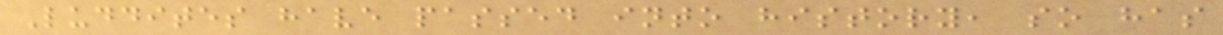Luddites have passed into history, so has
